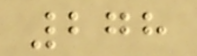278
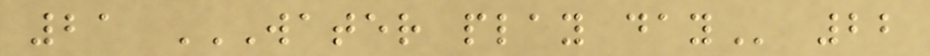21 WATER PLAY DAY 22
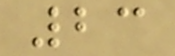23
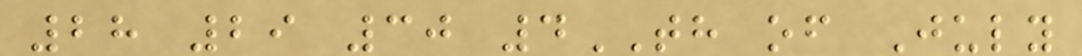28 29 30 4TH of July
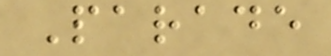Parade
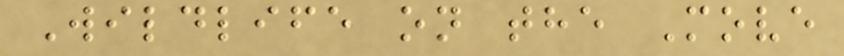Wildlife on the Move
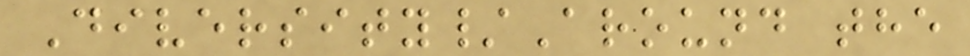Diversity/Around the
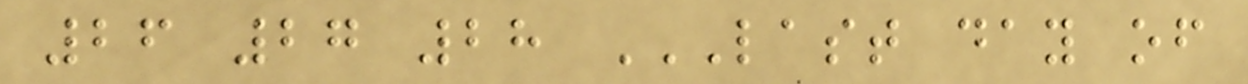26 27 28 LAST DAY OF
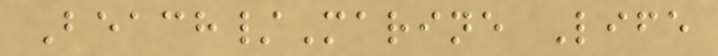Beach/Marine Life
